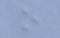o
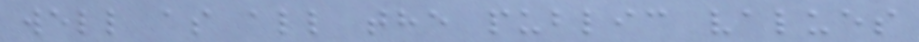well as all the public values
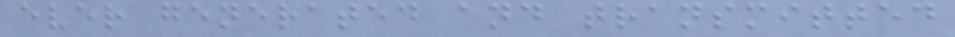ever generated and transmitted
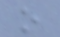o
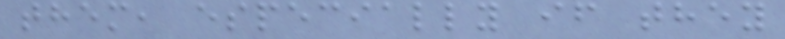them, especially if they
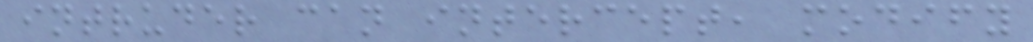intruder can intercept, modify
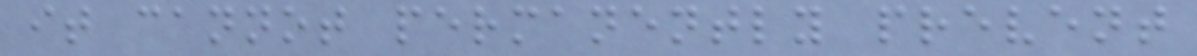it cannot permanently prevent
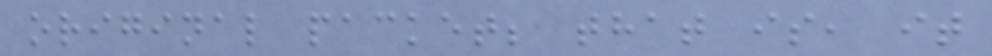original packet; that is, it
